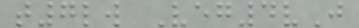t7lw Veg4vJ
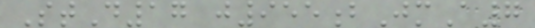StD17 j955bJmA7
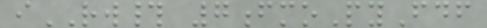iRW# 7fmoPyFdf
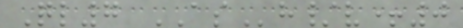Ql7 ASh/v+0
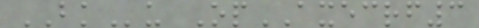BKu OpAXECRF3
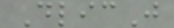DlicJ
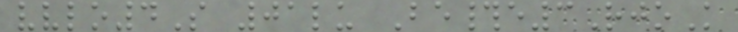vvlo4S 01lu Be#e3RjoK
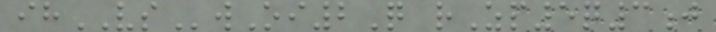ihVSwOi2Q rZp5q3j
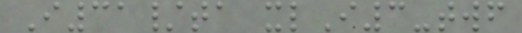I31/ta xlI3-twf
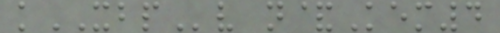kXBPv n&Kem4
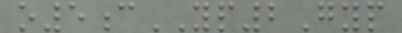o5cYP2Gyp
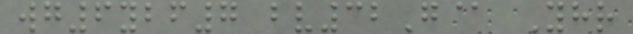wg6ybf7 bv32G@ Yhr
